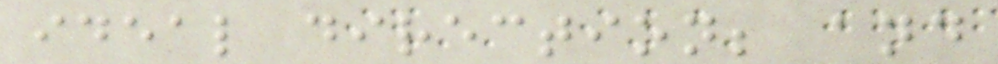ideal direction; and
